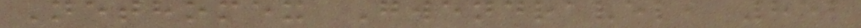Nethomex Gwendravel, 852
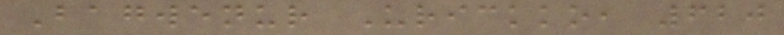Bagwenur Urickko, 620
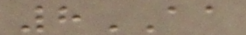8AA
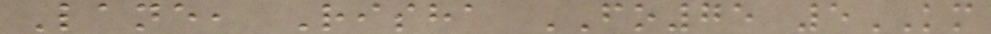Lane, Risha FO75 5KM
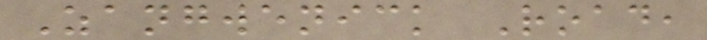Zangwenick Road,
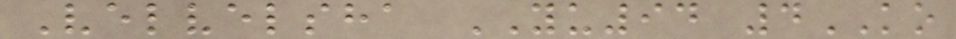Velvelsha YU94 4KO
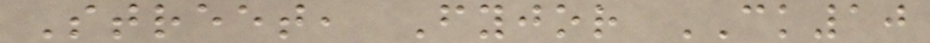Street, Fyjor CK10
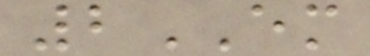2EM
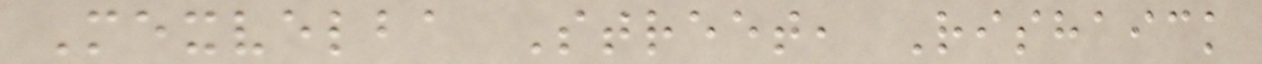Mexvelba Street, Rishaick
